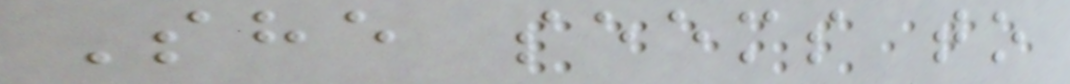She seems to
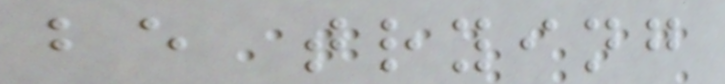be trying
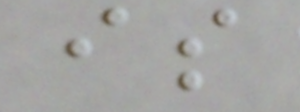is
